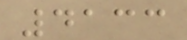4133
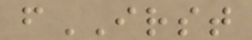fIRST
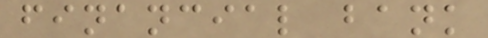financial bank
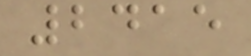2415
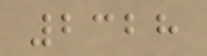2328
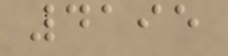4195
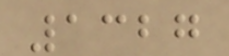1327
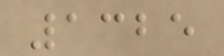1325
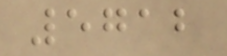5712
